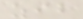zib
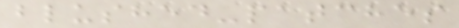blushed-patches
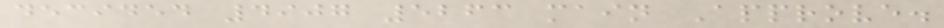decided 4907 5263 main Approve.
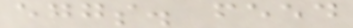eggs. feed
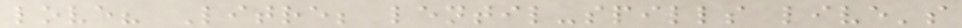love? Litre; lentil-spills live's
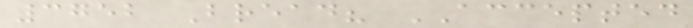3752 Bread? ACCEPTED
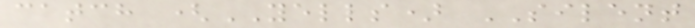catch (YELLS) SILENT
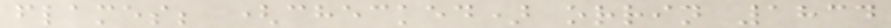flames; (checked) orrin 1834
